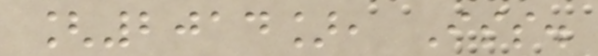[2014], Iss.
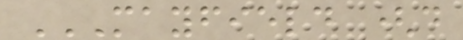MAYFIELD (DO
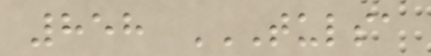858 TULSA
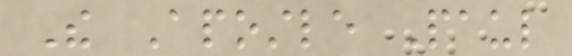The Apostle Paul
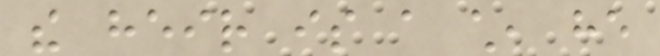the heir is a child, he
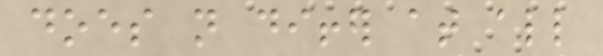does not differ at all
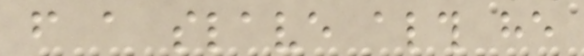from a slave although he
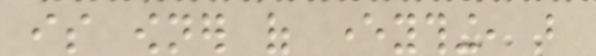is owner of everything, but
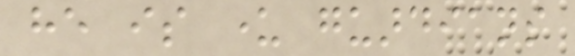he is under guardians
